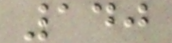140
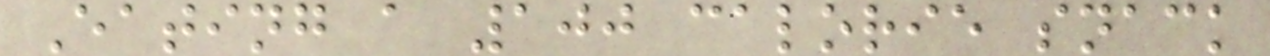Eating a 100 calorie snack
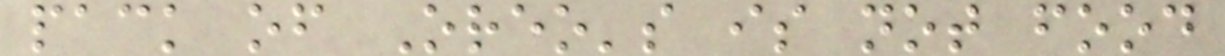pack of Oreo's is not food
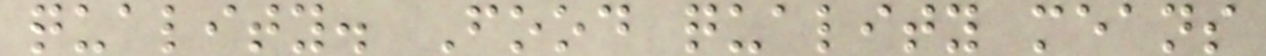quality. Food quality means
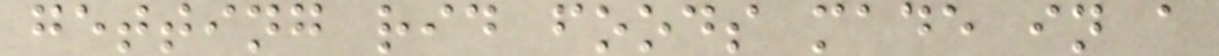getting rid foods made in a
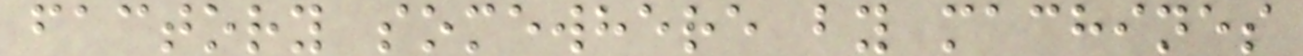factory somewhere by machines
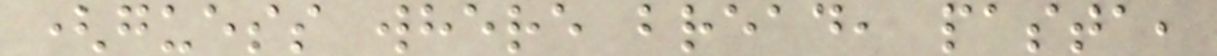(guess where bread, pasta,
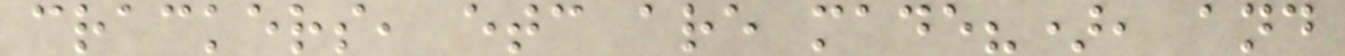crackers, etc are made?), and
